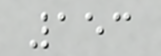153
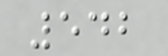542
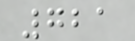721
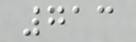713
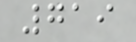719
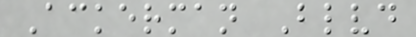Ackerman Blvd
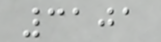3101
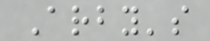Arby's
